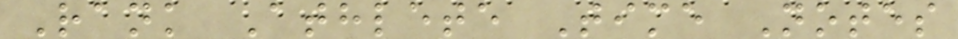Rank Athlete Time Notes
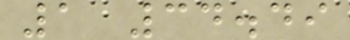1 34.49
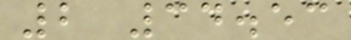2 34.53
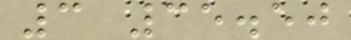3 35.50
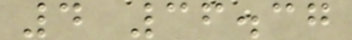4 36.37
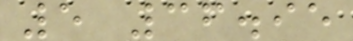5 36.95
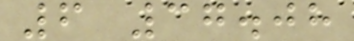6 37.08
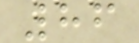86
